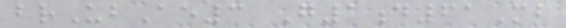brUbAe3 G1d61Mb
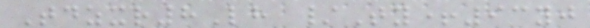Tdzxr8Lh /Ty+93yj
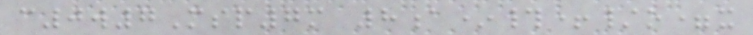c0w7Msp7m 8a*#+/o=x
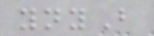ynyB
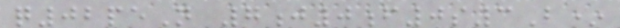q02peN 7j0f0s3B*
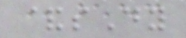&sDy
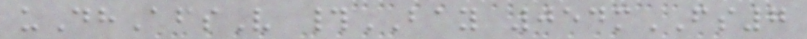uDhAfsV #BAY 054mFS7
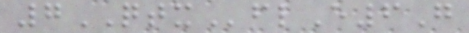7QTXflE6G
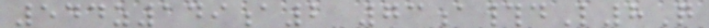544z149a2 73a#dL8Q
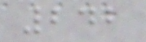242
